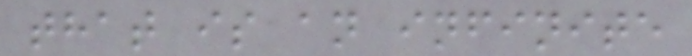that is an infinite
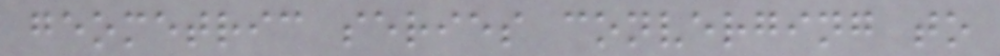geometric series converging to
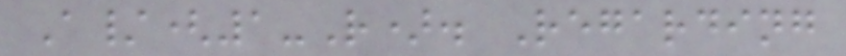A/(1-R). Regarding
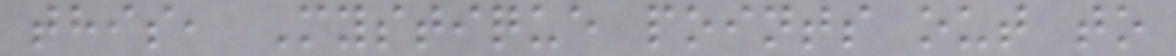this, Mystique points out to
